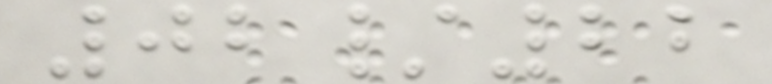02/22
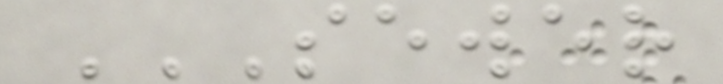SEWER
